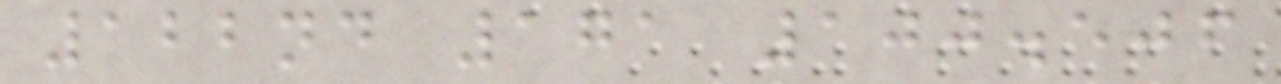122nd 171 100.506
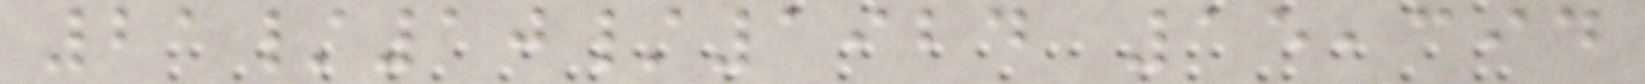21/10/1924 15,394
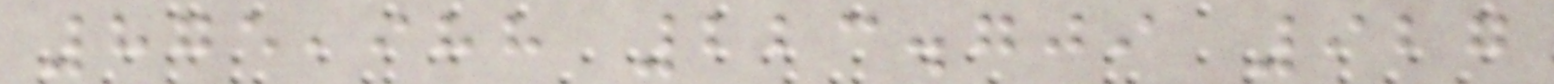875,988 223.709 927
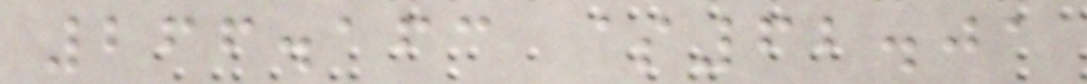266.163 $62.01
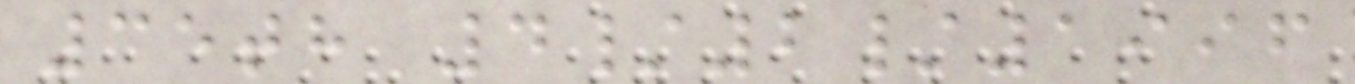35th 4/2/1996
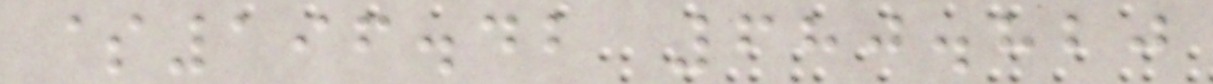$196.42 680.820
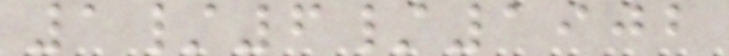1/6/1902
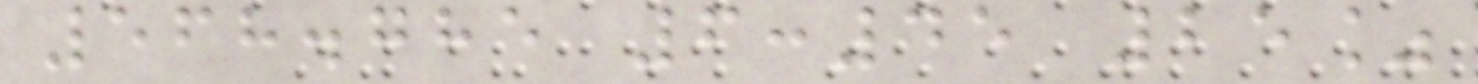568.785 6:45 25%
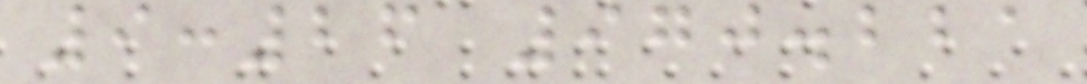9:26 970.221
